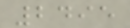2495
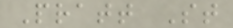Pratt St
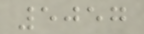5057
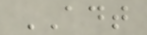ADT
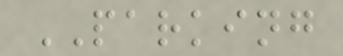PARKING
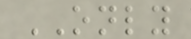ONLY
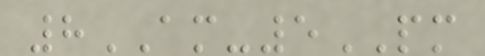8AM-5PM
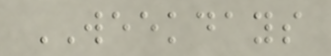WEEKDAYS
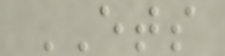ETS
